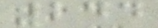244
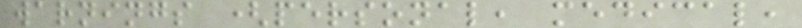warnings (personal, medical,
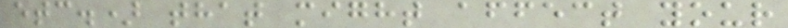etc.) that might affect your
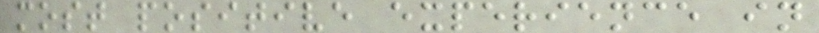most positive experience in
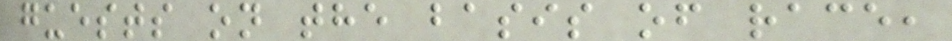guests on the basis of race,
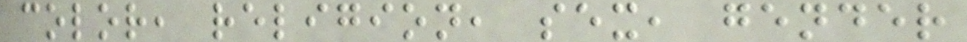color, religion, sex, gender
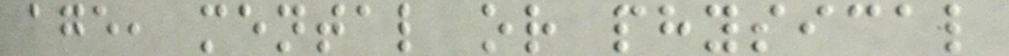age, mental or physical
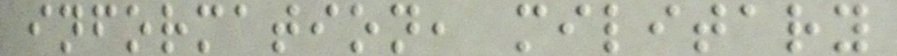information, military
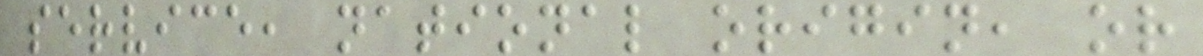service, national origin, or
